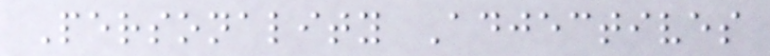Personality Adjectives
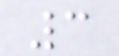3
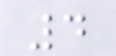4
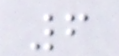6
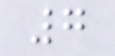7
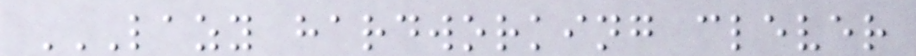LAZY HARDWORKING CLEVER
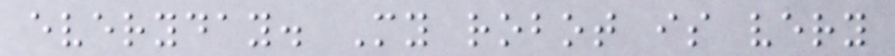everyday. My robot is very
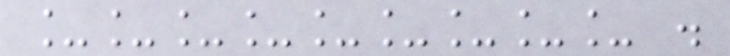_________ .
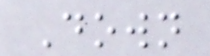Down
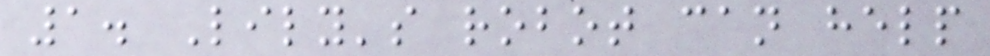1. Lily's robot can help
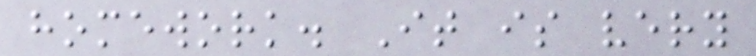homework. It is very
